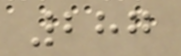287
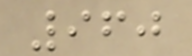960
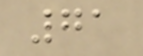71
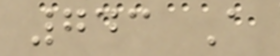743 A
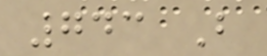743 B
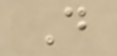D
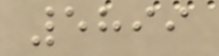5899
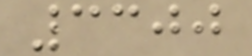3300
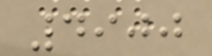4900
